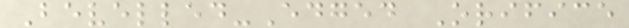Bevelled-Edged Orifice
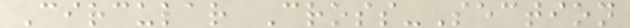Circular Cross-Section
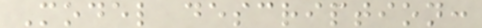Model description:
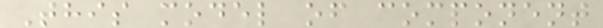This model of component
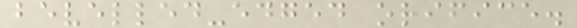bevelled-edged orifice.
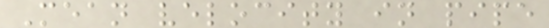Mean velocity in pipe
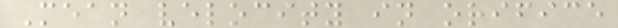Mean velocity in orifice
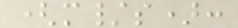(m/s):
